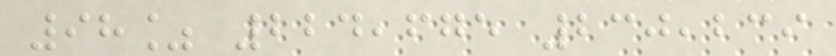98% 224,675 230,239
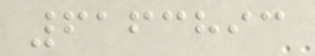6163893
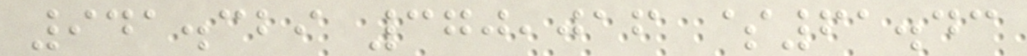941.329 370,016 $61.43
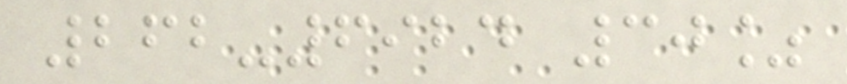262-6924 30%
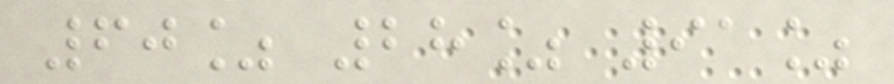60% 28% 91%
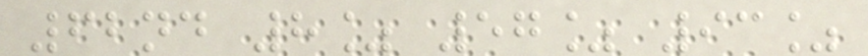62nd 8% 57% 93%
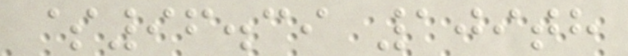$96.39 109th
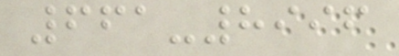661-8996
